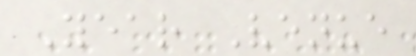Year Venue
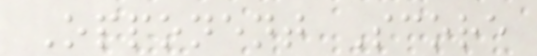Opponent Score
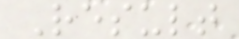Result
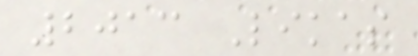2013 Likas
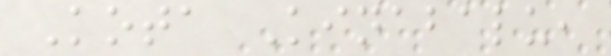Kota Kinabalu,
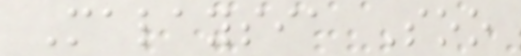Malaysia Soo
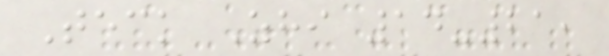Teck Zhi 14-21,
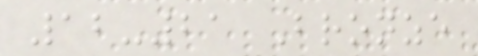12-21 Bronze
